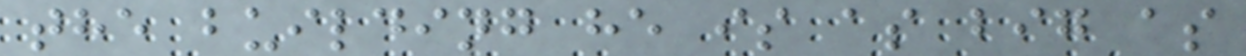the building he is as big as
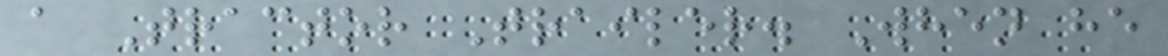a Tractor Trailer. When he
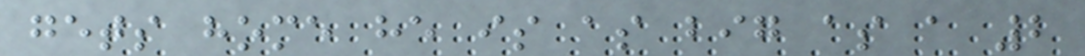gets home he is as big as a 2
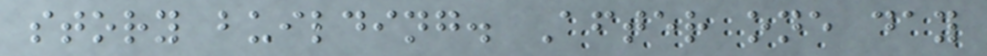story building. After one day
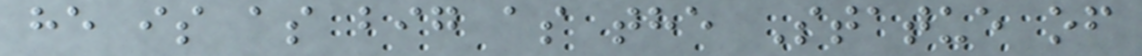he is as big as the Statue of
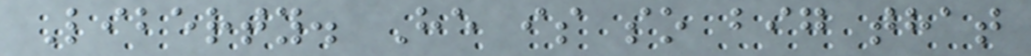Liberty. He is so big that
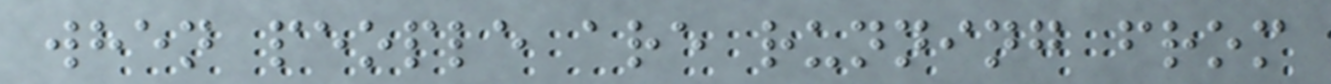when people are running from
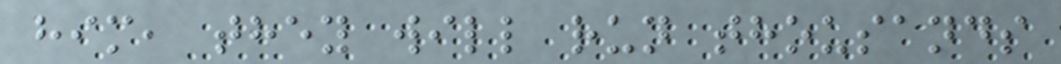him, they will run thousands
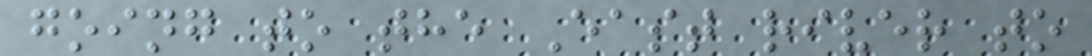going to the East river to
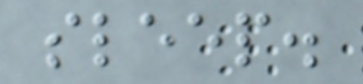sleep.
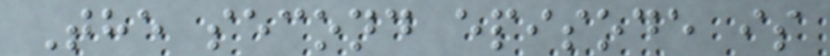The second episode is
